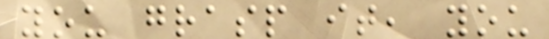you grasp it, you
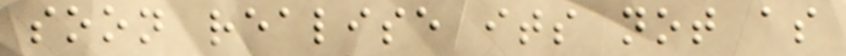soon realise its not as
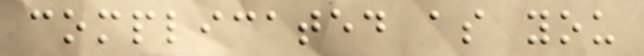complicated as you
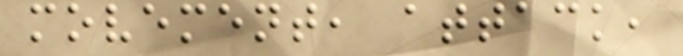movement, attack,
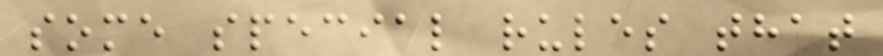some special rules that
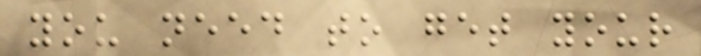you need to get your
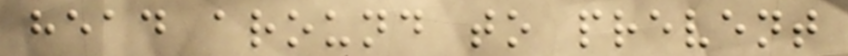head around to prevent
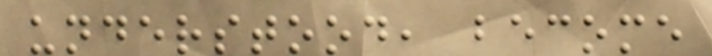understood, become
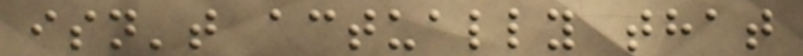isn't actually that
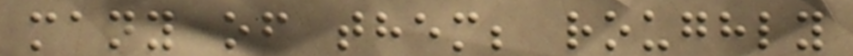many of them; roughly
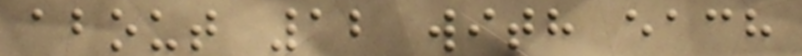about 12 with each
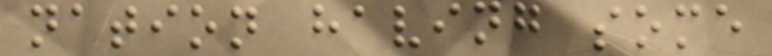nation having some
